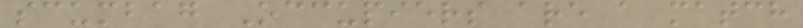scumbag Occupiers are a match
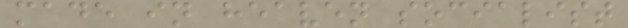made in heaven socialist
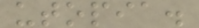utopia.
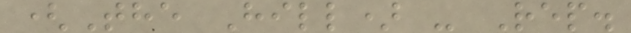(The Hill) - Rep.
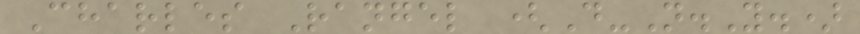Charles Rangel (D-N.Y.)
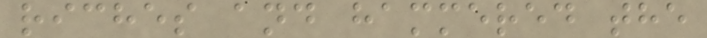riches and hammered the
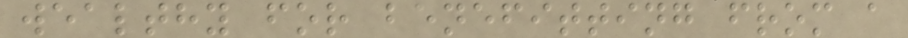wealthy for benefitting from a
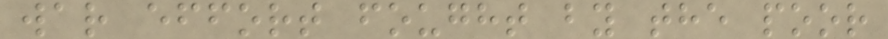war effort fought by the poor
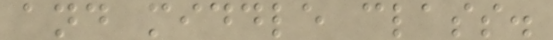and middle class.
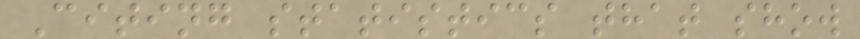Citing statistics that show
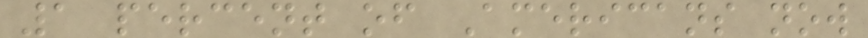1 percent of Americans now
